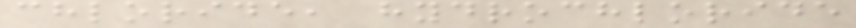chloride, hydrochloride
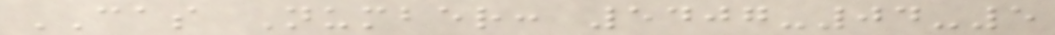CAS Number: 5407-04-5
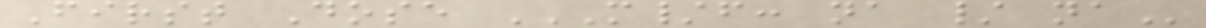First Dose M/F: NA / NA
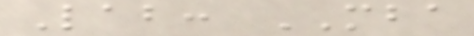Lab: MBA
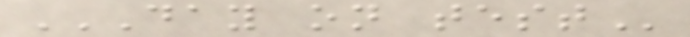DAY ON TEST
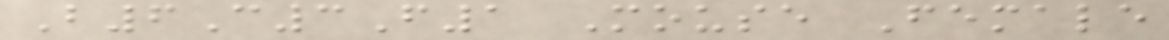B6C3F1 Mouse Female
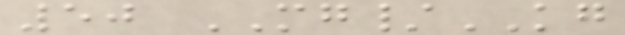50 MG/KG
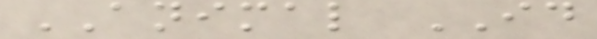ANIMAL ID
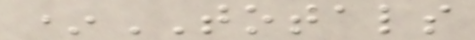*TOTALS
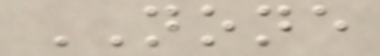NONE
